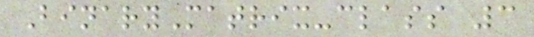BinaryMatrix-class 3
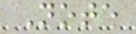Note
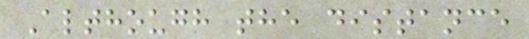Although the distance
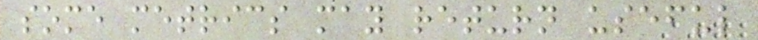some metrics may return useful
